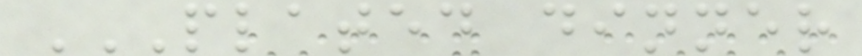PLATED DINNER
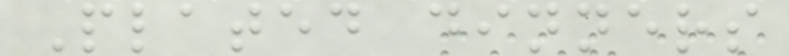Plated dinners
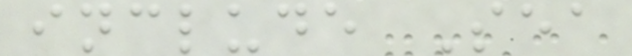include Sea
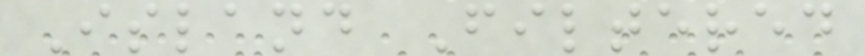Island Filtered
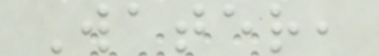Water,
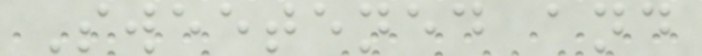Sweetened and
